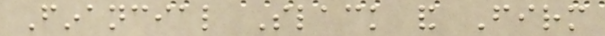Financial Slack and Firm
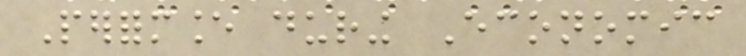Performance during Economic
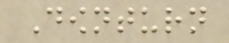Downturn
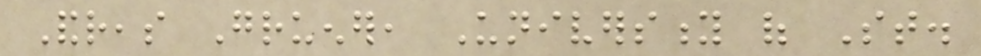Andreas Gruener, University of St.
